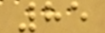85
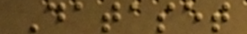Dataset
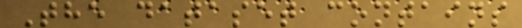The dataset contains
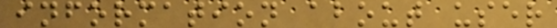information about user
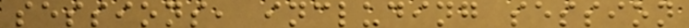sessions, including session
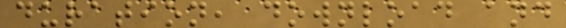duration, download and
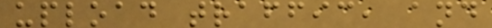upload traffic, and
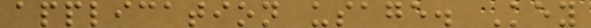application usage. Key
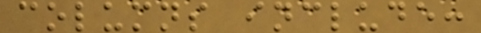columns include:
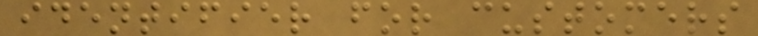identifier for customers
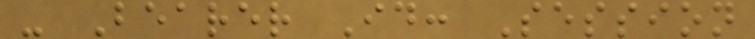- Bearer Id: Session
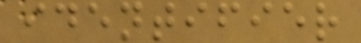identifier
